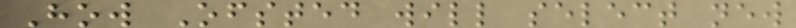How Ofsted will select new
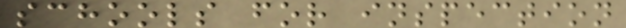schools for inspection
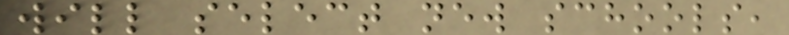will select new schools,
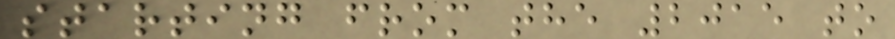starting from the 2015 to
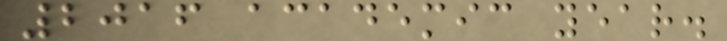2016 academic year.
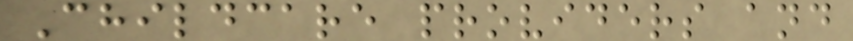Childcare providers and
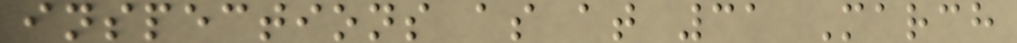inspections as at 31 March
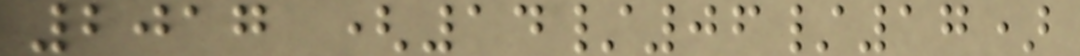2017 (14/06/17)
